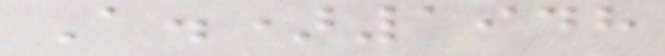A.)1948
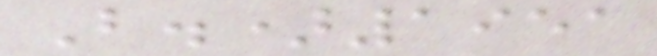B.)1951
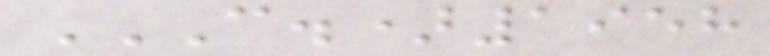C.)1958
